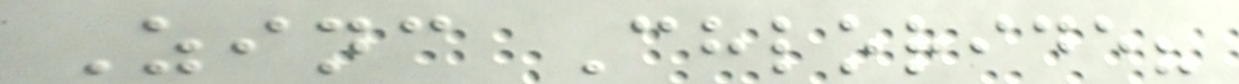Zinc Chloride?
